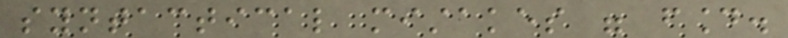syntactical mistakes were found.
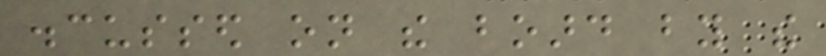discussed on the board by the
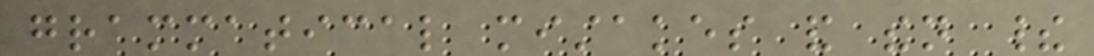grammatical mistakes and then their
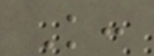Knowledge:
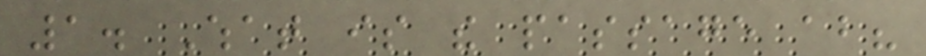1. What is the passage about?
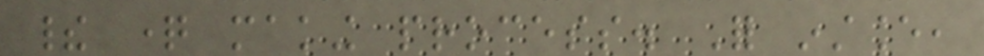their question making process. For instance,
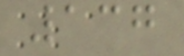137
